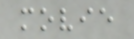movie
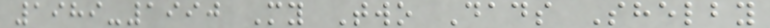1989-1990 My Two Dads Shelby
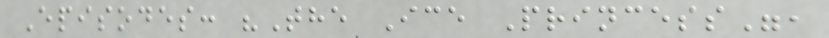Episodes: "The Ice Princess",
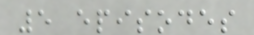5 episodes
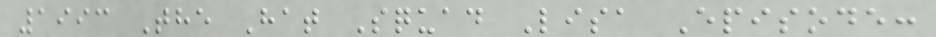1993 The Hat Squad Lisa Episode:
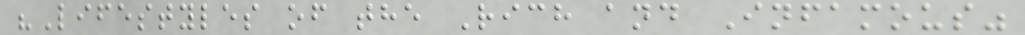"Lifestyles of the Rich and Infamous"
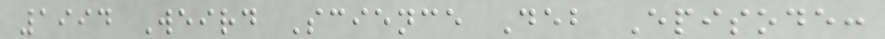1994 Weird Science Deb Episode:
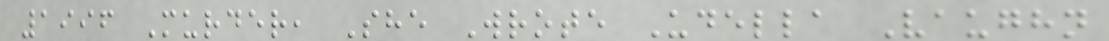1996 Murder, She Wrote Udella Vaughn
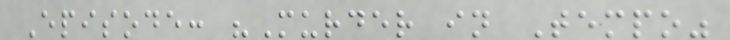Episode: "Murder in Tempo"
